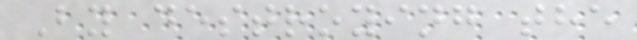By destroying the
